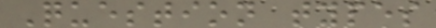Question types
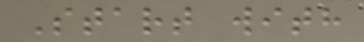Start with
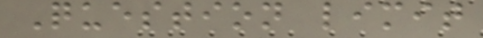Question limit
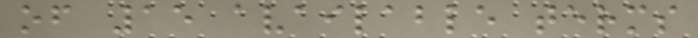of 15 available terms
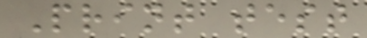Print test
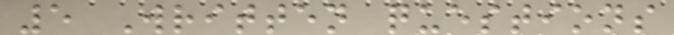5 Written questions
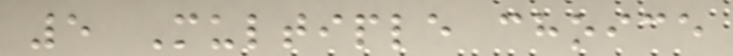5 Multiple choice
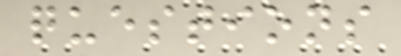questions
